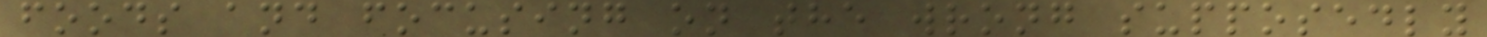foods and focusing on the wrong supposedly
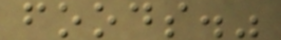foods."
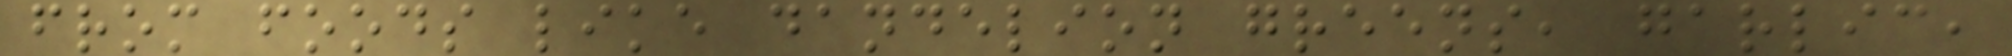from foods like dandelion greens, garlic,
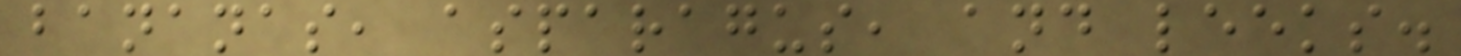bananas, asparagus, and leeks.
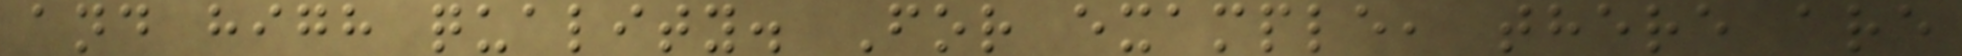and high quality. For example, there are
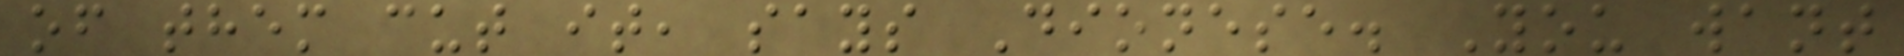of them cut it, says Dionese. You want
